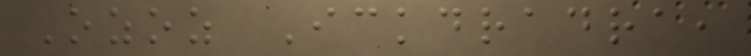Ozoz Ickdradra,
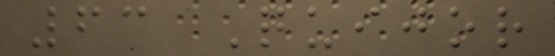63 Quijor
